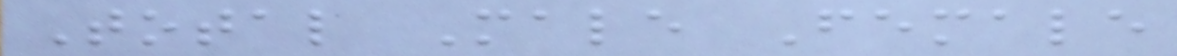Total Male Female
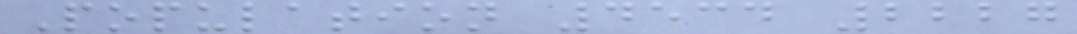Population 4534 2227
